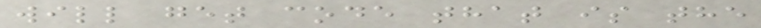will get code that is the
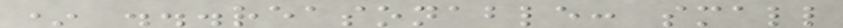* ...reasonable: small
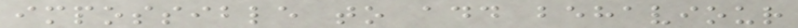impossible to add behaviour
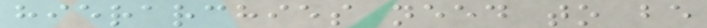hierarchies need to be
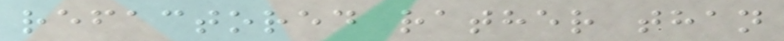refactored rather than
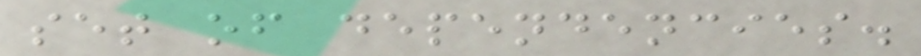set of dependencies.
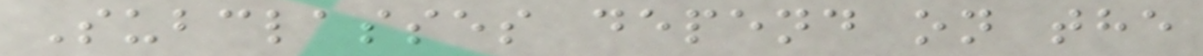Subclasses depend on the
